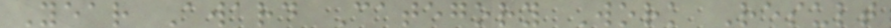Year Award Category Work Result
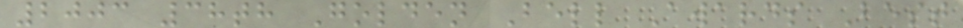2003 38th Golden Bell Awards Best
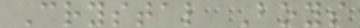Crystal Boys
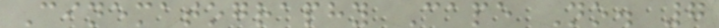Cinematography Cape No. 7
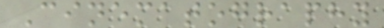Cinematography
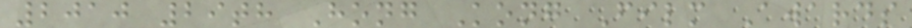2010 29th Hong Kong Film Awards
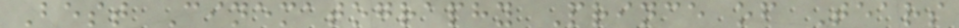Best Cinematography Prince of Tears
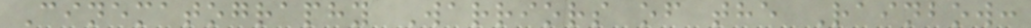Cinematography Warriors of the Rainbow:
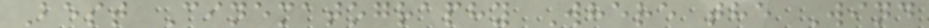Best Cinematography Where the Wind
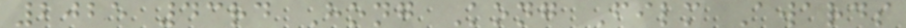2025 43rd Hong Kong Film Awards
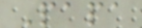Papa
